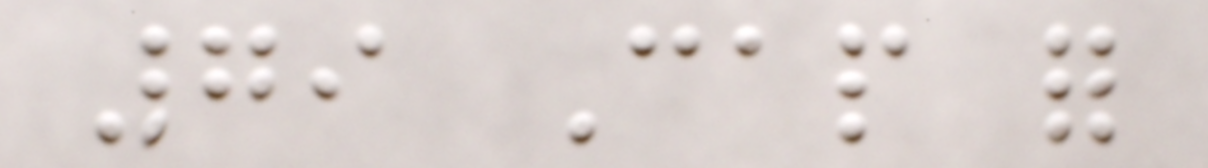79 Cap for
